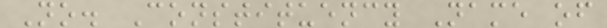No. Constituency Name of
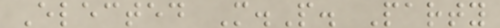Elected M.P. Party
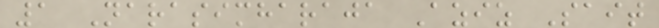1 Narasimharaja Aziz Sait
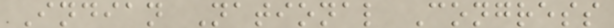Indian National Congress
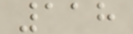118
